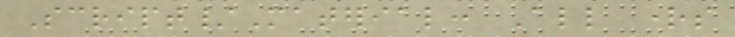Script/Material: All rights
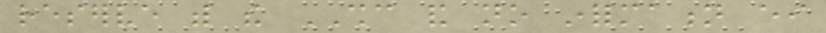reserve with the SHC and no information either
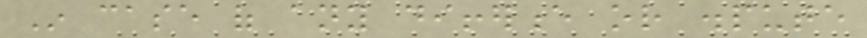In case of any difference or dispute
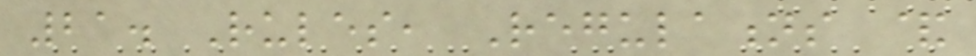21. Rules, Regulations &
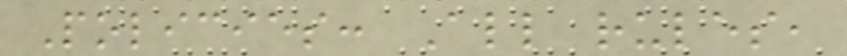Policies: All rules,
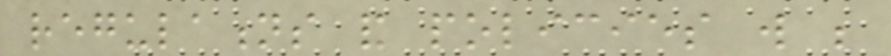regulations and policies will be
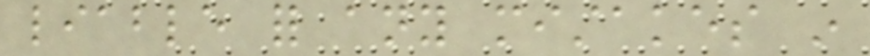liable for any mistakes in
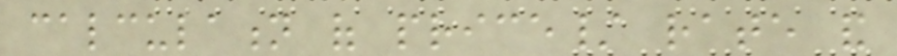calculation of price/ rate and
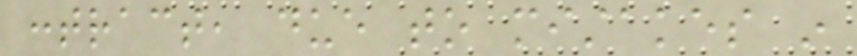contract, due to mistakes in
